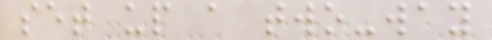set up a two-way
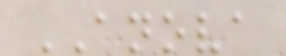ANOVA
